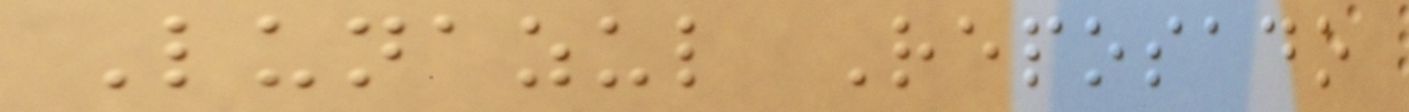Lunazul Reposado
